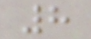8
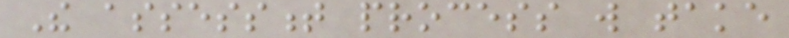The assessment process will take
